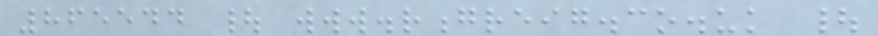865544 | www.rongreig.co.uk |
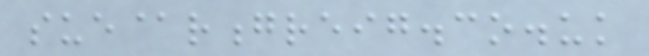sue@rongreig.co.uk
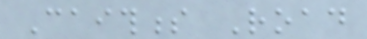Caithness Road
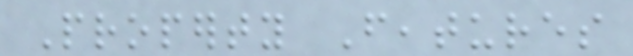Property Features
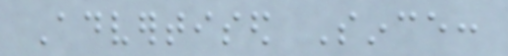Advertised Since:
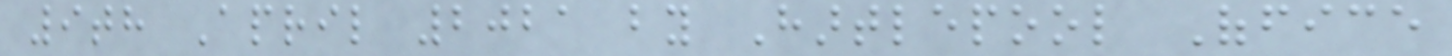9th April 2021 by Hartlepool Office
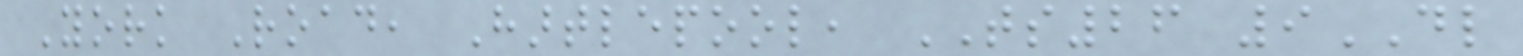York Road, Hartlepool, TS26 9DL
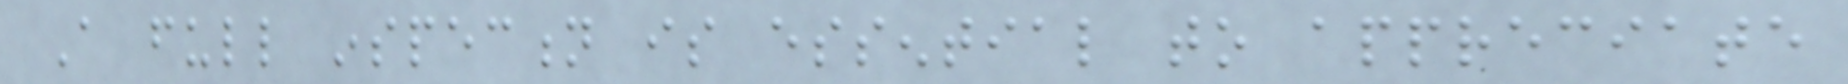A full inspection is essential to appreciate
